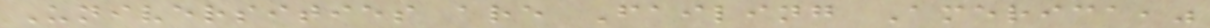Universities are Failing America,"
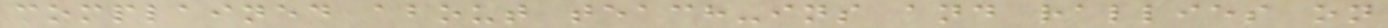complained about teach-ins and rallies on
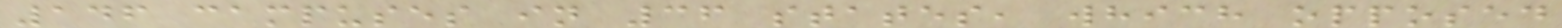146 campuses in 36 states, which opposed
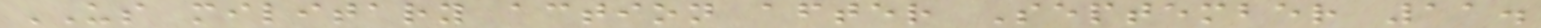US military action after September 11.
